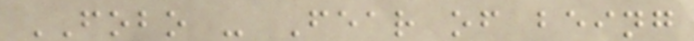FOBO - Fear of being
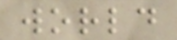world
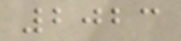2023
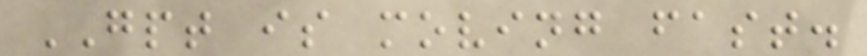GPT is moving fast.
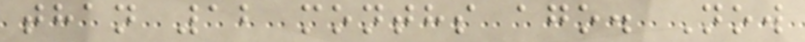than 12 months ago. Now
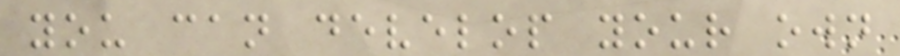you can develop your own
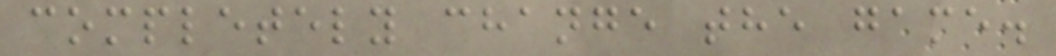completely change the game.
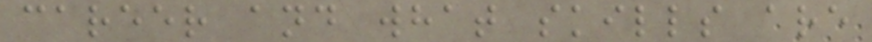career and what skills are
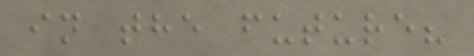in the future?
